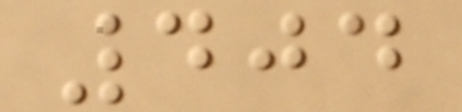404
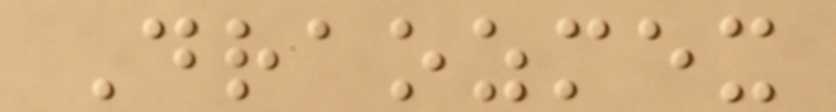Draozmex
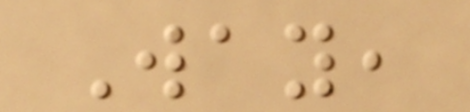Way,
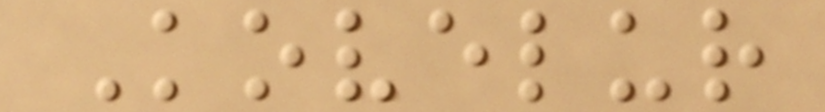Kovelur
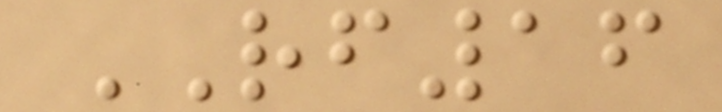RF16
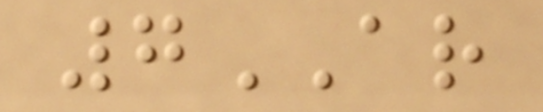7AR
